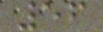56
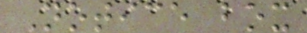Notice box
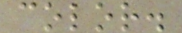color.
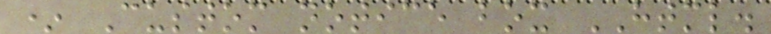* Custom notice box HTML.
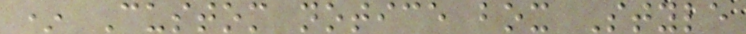* Custom notice box Style
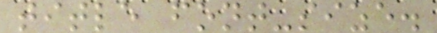title font-size.
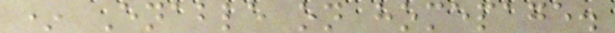* Enable on homepage.
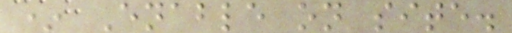* Enable on site.
